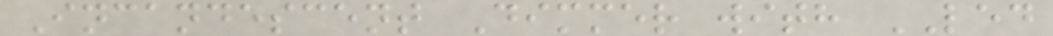Incandescent Dimmer with LED
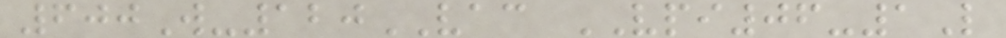600W-120VAC VPI06-1L
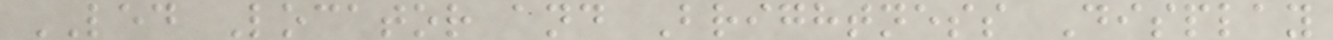LED Locator and Brightness Display
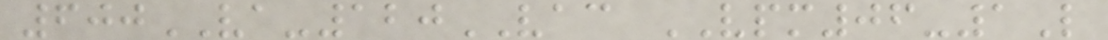600VA-120VAC VPM06-1L
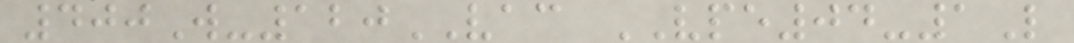400W-120VAC VPE04-1L
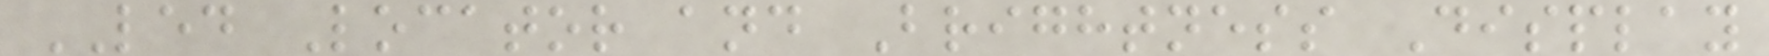LED Locator and Brightness Display
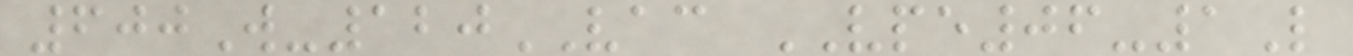600W-120VAC VPE06-1L
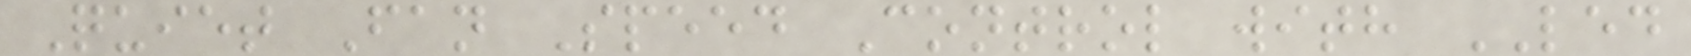Quiet Fan Speed Control with LED
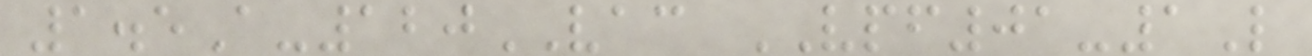1.5A-120VAC VPF01-1L
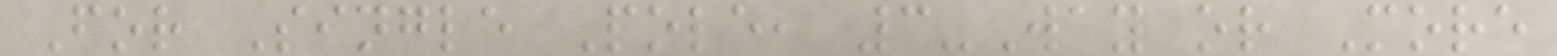For Single Pole, 3-Way or More
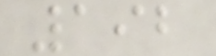192
